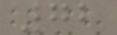72
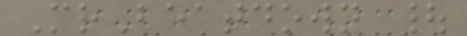MrBeatdown |
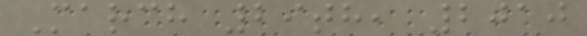March 29th, 2010
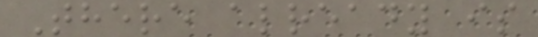There already is
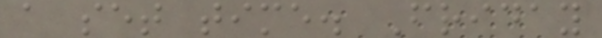a set time. Friday
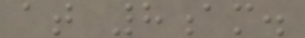at 8am.
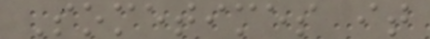Sometimes it
